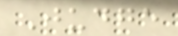Judge
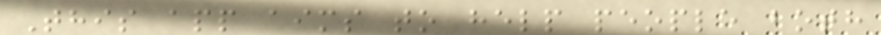This app aims to help people both
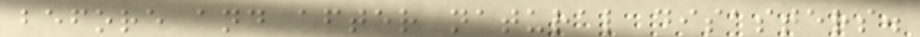before and after natural disasters.
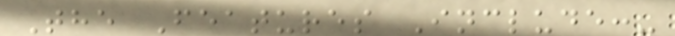The Features Include:-
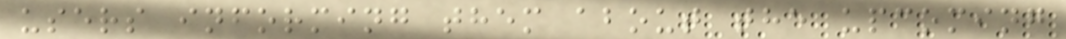users informing them about the upcoming
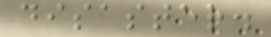disaster.
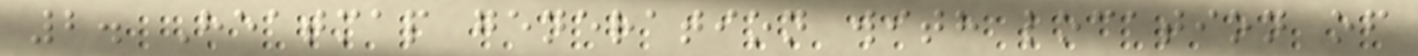2. Heatmap generation with location of
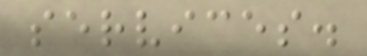services.
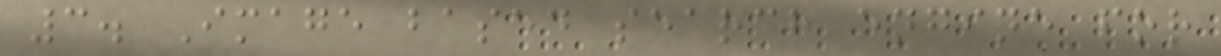3. Image based search engine for
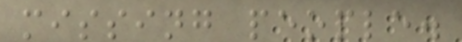missing people.
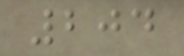204
